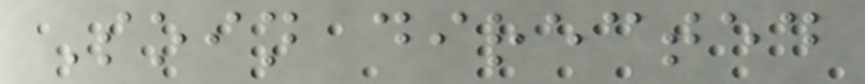Soin directed
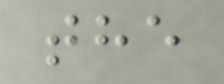the
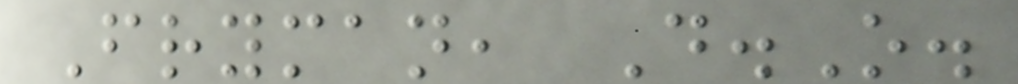Fryman, D.O.
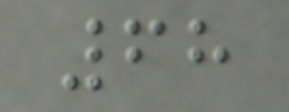68
